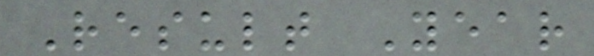Result Year
